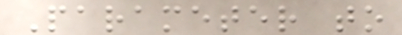Parameter to
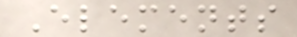Elements
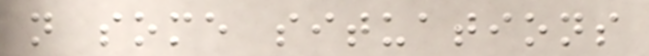n some situations
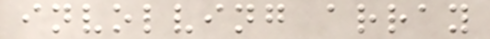involving array
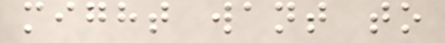might want to
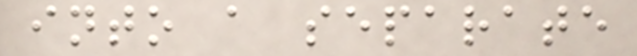into a separate
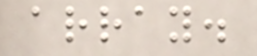array.
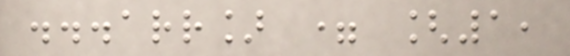...arr] = [1,
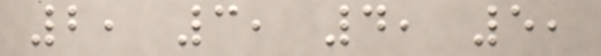2, 3, 4, 5,
